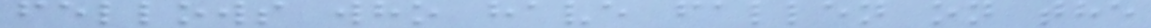fellows who have fallen on the
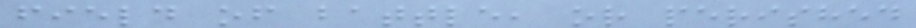field of battle, or perished
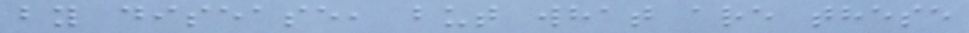by disease, but what are these
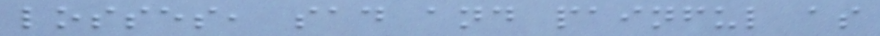losses, sad and painful as
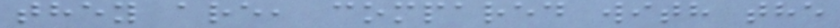they are, compared with the
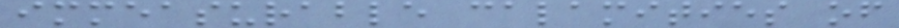immeasurable calamities of
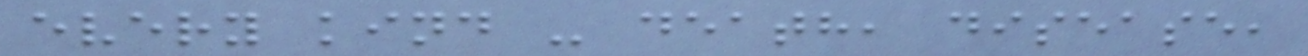every kind - death, disease,
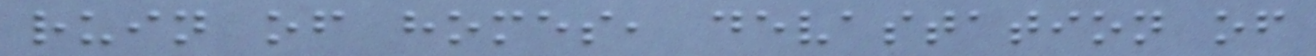ruin of homes, devastation of
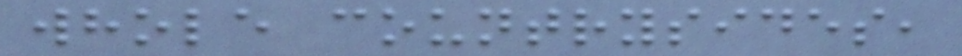whole countrysides,
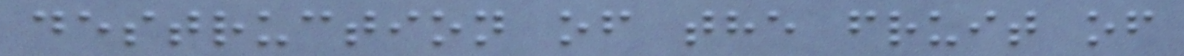destruction of the fruit of
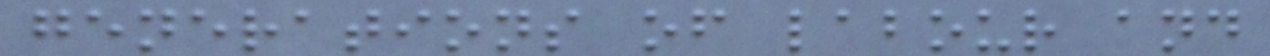generations of labour and
